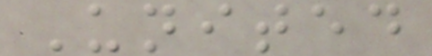United
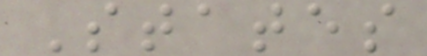States
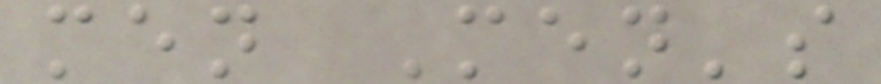men Men's
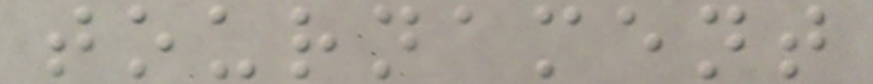tournament
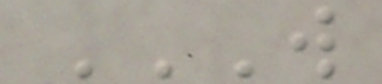W
